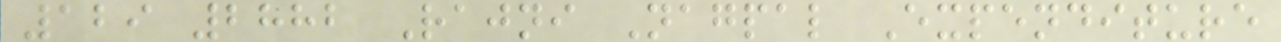129 2882 Rajni Nagpal Expenditure
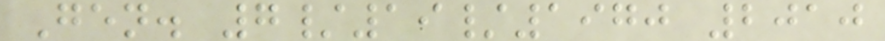Gen. 7/19/1970 2010
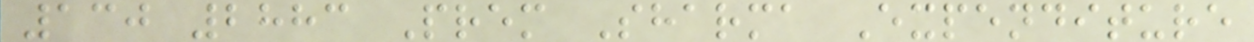130 2883 Prem Sharma Expenditure
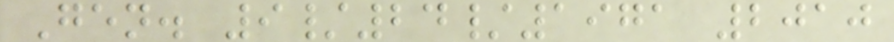Gen. 9/24/1971 2010
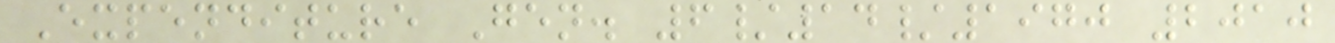Expenditure Gen. 6/14/1970 2010
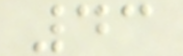43
